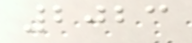2023
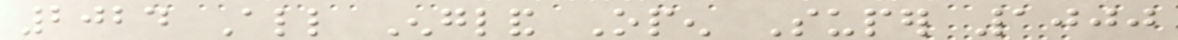2024 All England Open Super 1000
